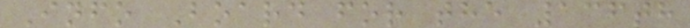Info Board for the 136th
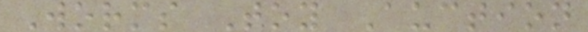Worms Toy Auction
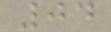04
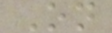On
